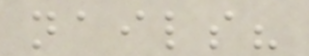nails?
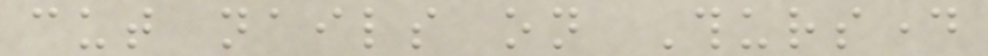cut nails on Thursday
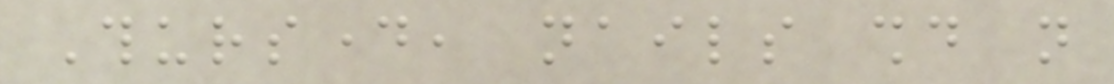Thursday, nails should not
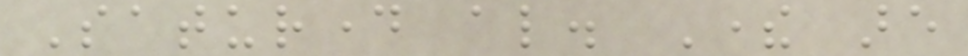Saturday also. There are
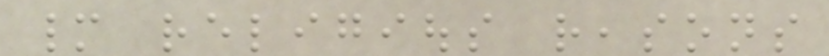many religious reasons
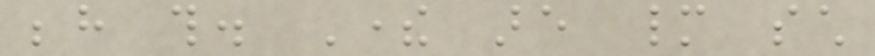behind this. There are many such
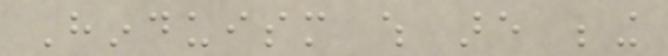Hinduism which are being
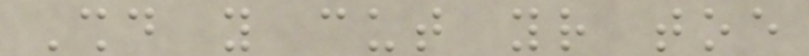Should you cut your toe
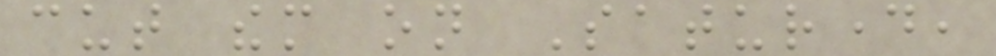cut them on Saturday,
